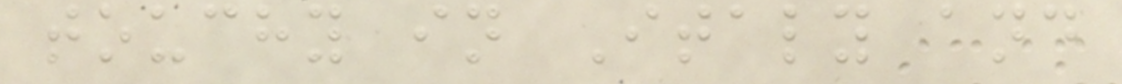touchy in Italy and
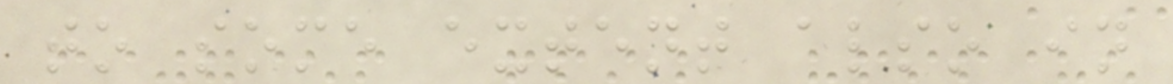to some extent also in
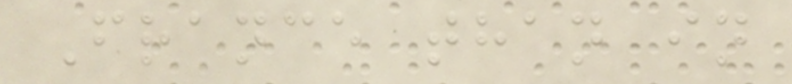France than in
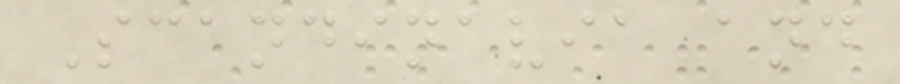Scandinavia and
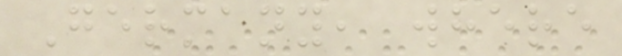Germany, where
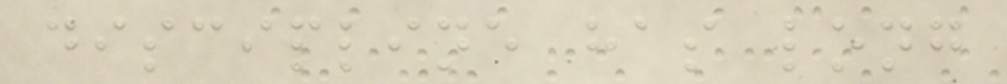discipline has long
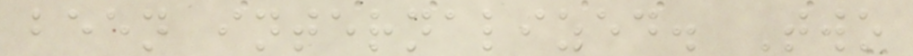been internalized. Two
